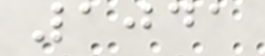1041
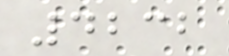4232
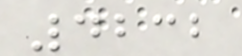4232
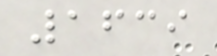1639
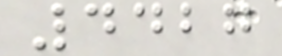4427
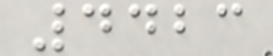4423
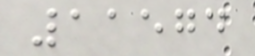11574
